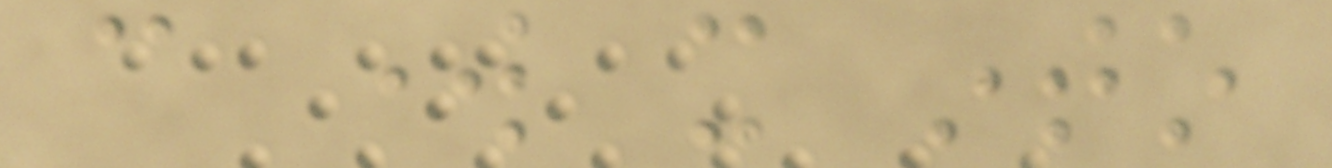can work it into
